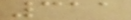311
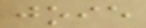joie
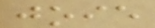joie
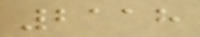2118
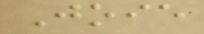Joie
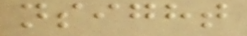nsight
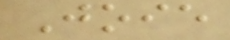Joie
